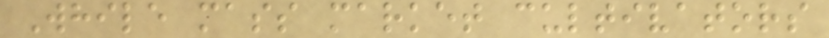While mass market cultivators
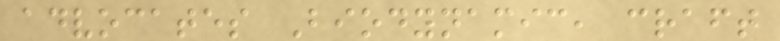advocates Biodynamic, craft
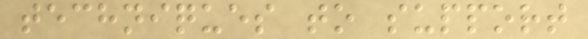techniques to support
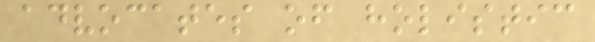advocates of holistic
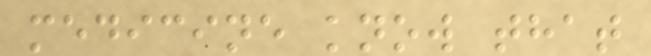medicine know that
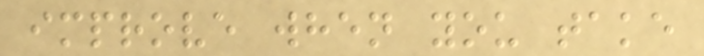improve when you take
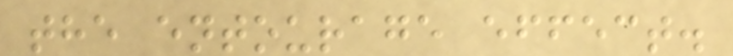the entourage effect.
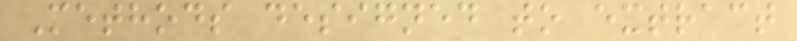Methods designed to extract
